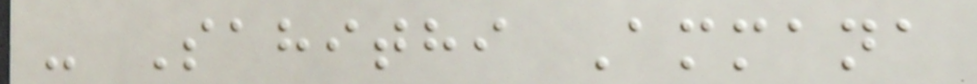- Sahithi Ammana
